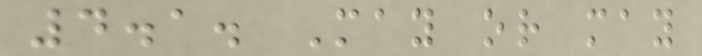4.1. May or may
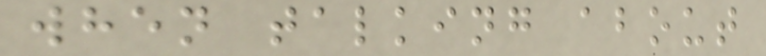when talking about
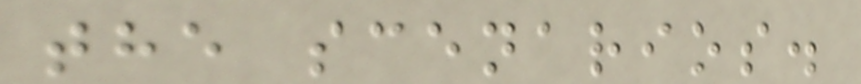the scenarios.
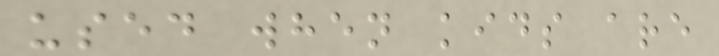used when kids are
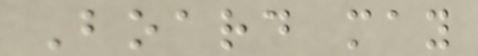Board may
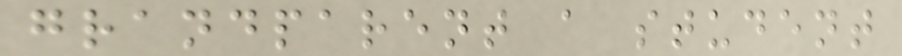grandparent a student
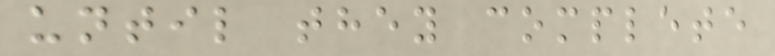until they complete
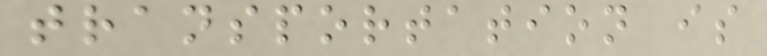transportation is
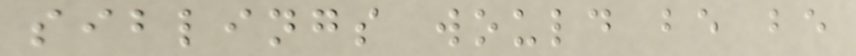siblings would be be
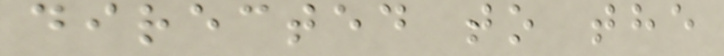directed to the
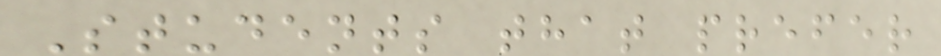Students that prefer
